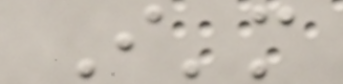I'm
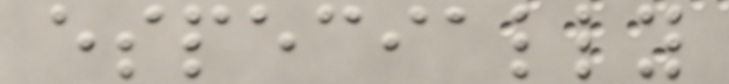especially
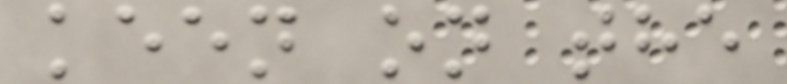keen on the
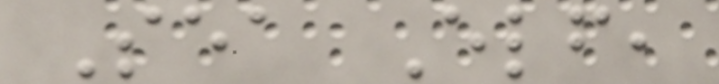Sea Elf,
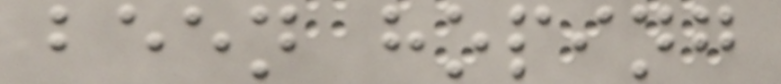been hoping
